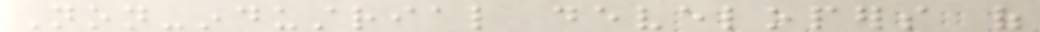Non-industrial developers of
